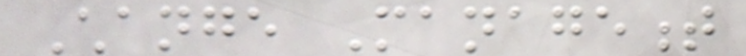Change Management
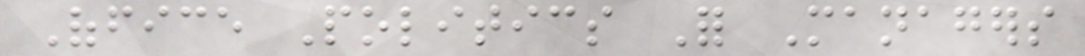Office Politics For Managers
